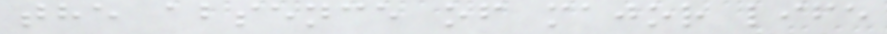the absence of major life
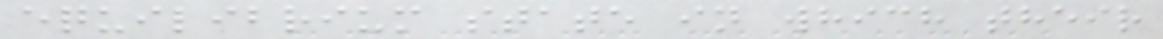equilibrium state in which their
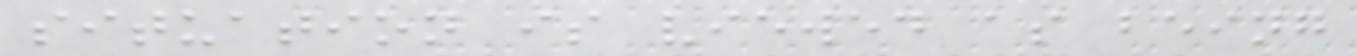situation is viewed as being
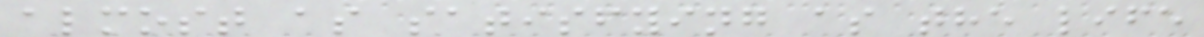almost as satisfying as the life
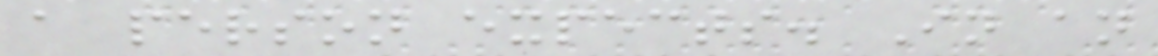a person expects. In an
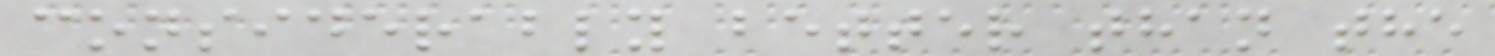considerably better than the
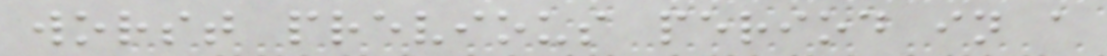worst previous period in a
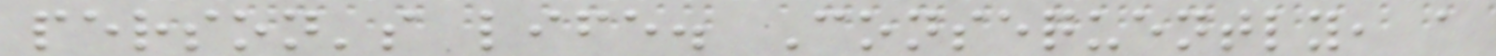person's life. Consequently, a
